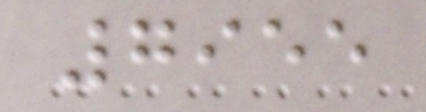7955
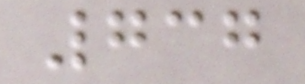737
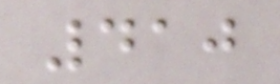410
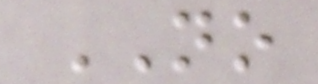NO
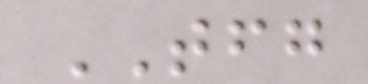TFG
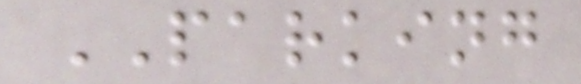PARKING
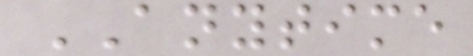ANYTIME
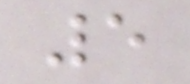5
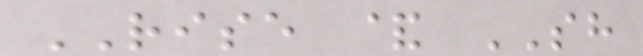RISE & SH
